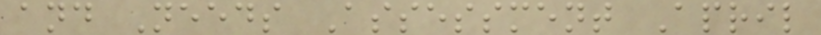and Needs Assessment April
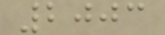2003
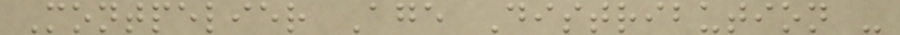Montpelier Age Distribution -
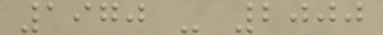1970 - 2000
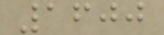1600
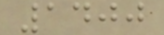1400
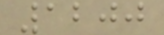1200
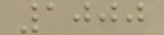1000
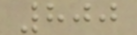800
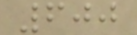600
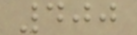400
